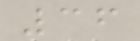36
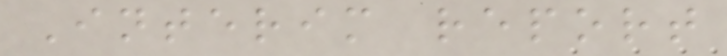Interim report
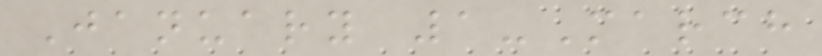January 1-March
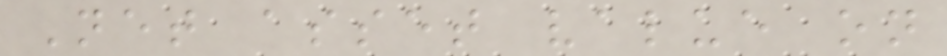Net asset value on
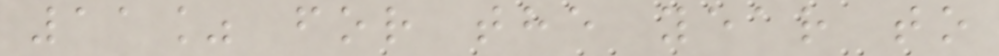11% for the year to
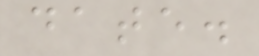date.
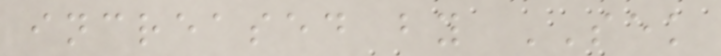increased by SEK
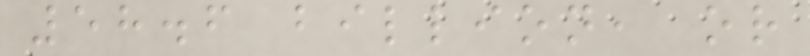58.6 billion, or
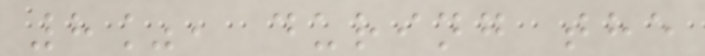8%, during the
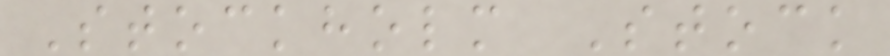Stockholm Stock
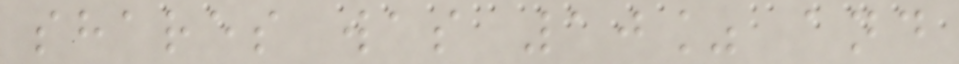shares was 10% and
